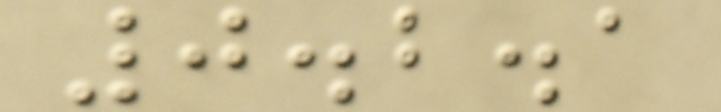0.2.1
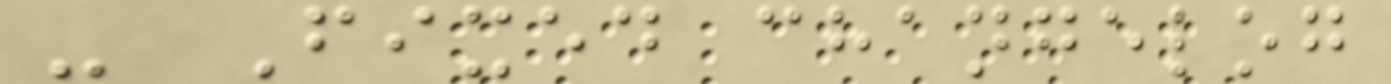- Fixed changelog
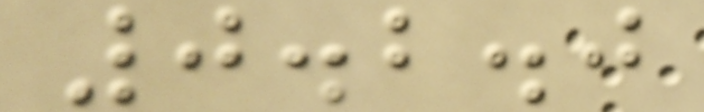0.2.0
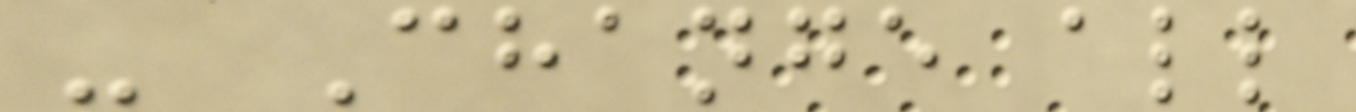- Change all
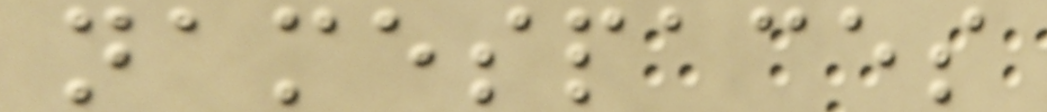namespaces
